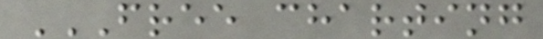FREE CHARTING
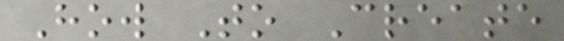How To Create
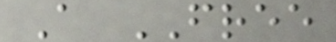A FREE
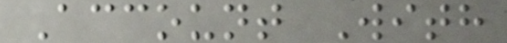Account With
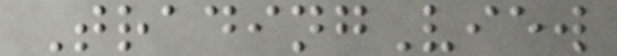TradingView
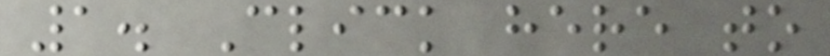1. Click here to
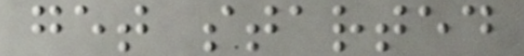get started
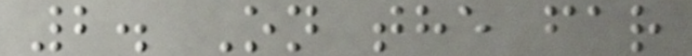2. On the far
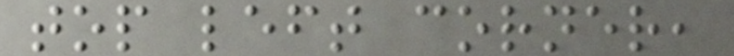top left corner,
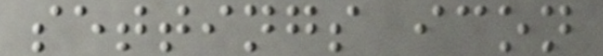settings icon
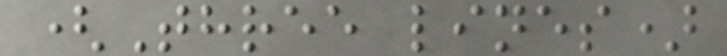(Three lines)
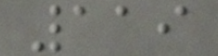119
